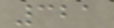321
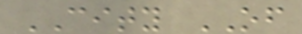CITY OF
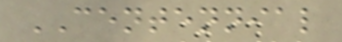CENTENNIAL
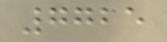7725
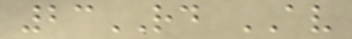23RD AV
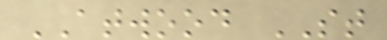ATWOOD ST
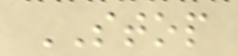STOP
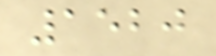1520
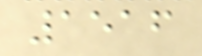1516
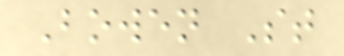Bowen St
